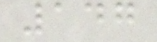147
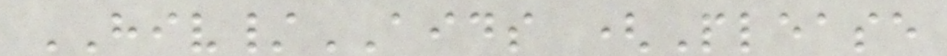HIV/AIDS (Please
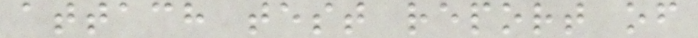attach test report of
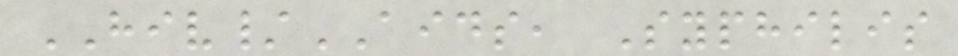HIV/AIDS, Syphilis
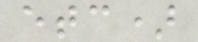etc)
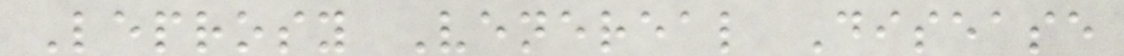Leprosy Venereal Disease
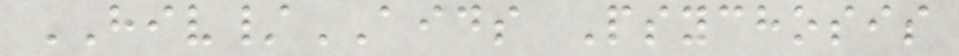HIV/AIDS Psychosis
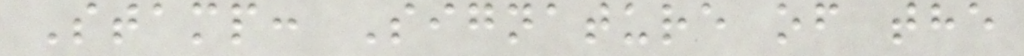Stamp: Signature of the
